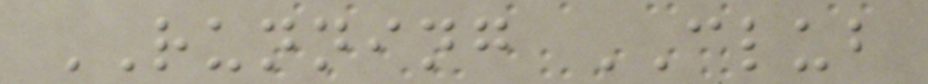RUNNING CLUB
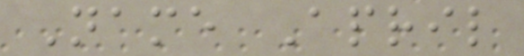Name April
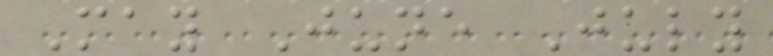May June July
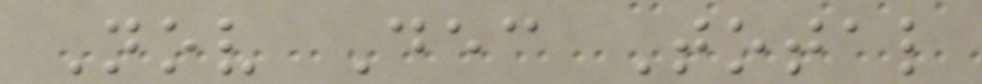Nov Dec Total
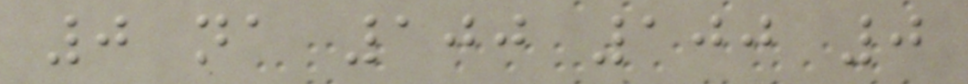0 na 100 100 0
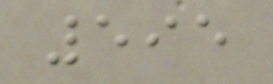595
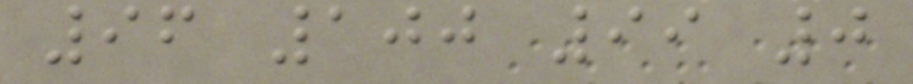96 100 99 0
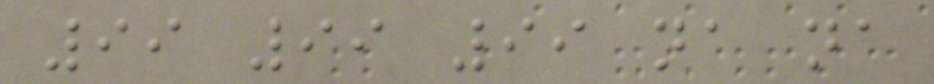99 99 99 na na
